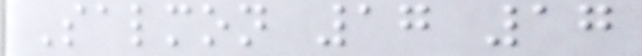Salmon 17 17
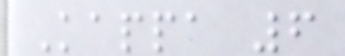Kappa 6
